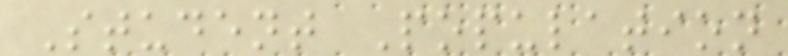Student Population
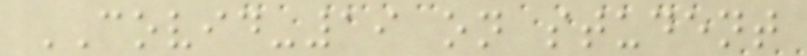COVID-19 on student
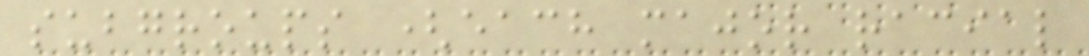subgroups (each major racial
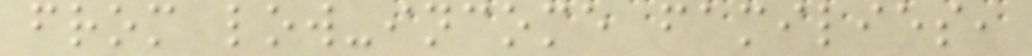from low-income families,
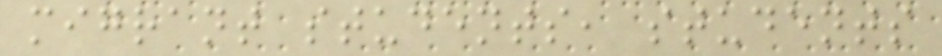migrant students, students
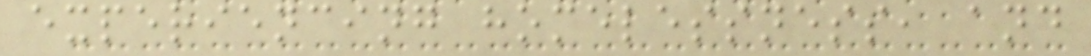experiencing homelessness, and
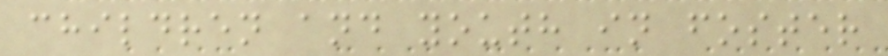children and youth in foster
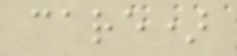care)
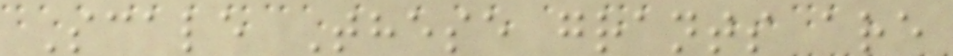Scale These grants are
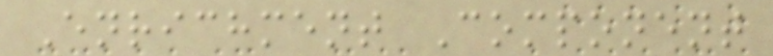Enrichment Component
